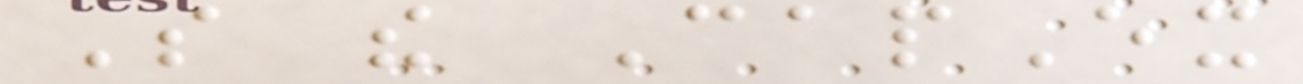So the CapEx
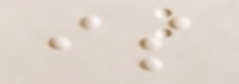is
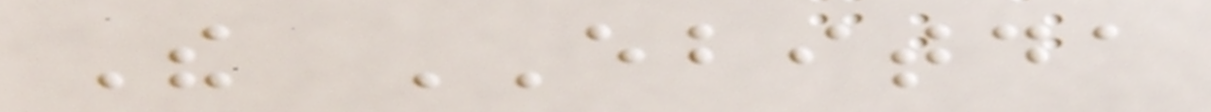The EBITDA
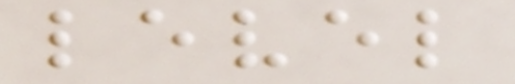level
